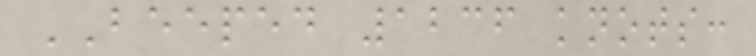BEEPED 1236 knots:
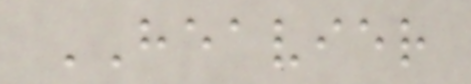HEAVIER
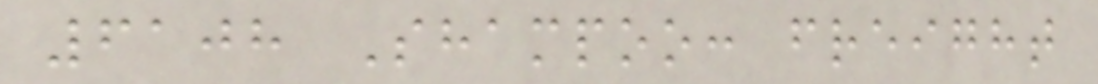6108 Shampoo: freight
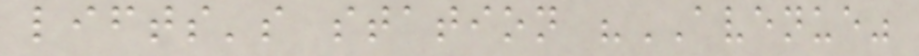lifts's station "AVENUE"
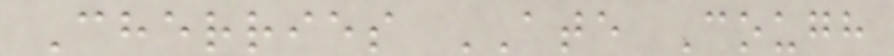Cherries ATE Cough
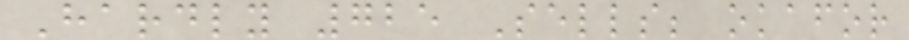Hardly 725 Sells; okafor
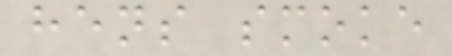hens smoke
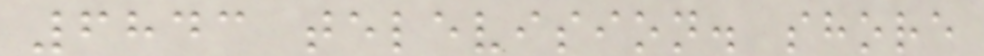6843 television. shore
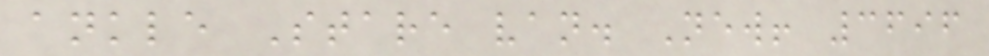ankle Stare van. New! 3696
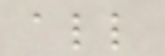all
